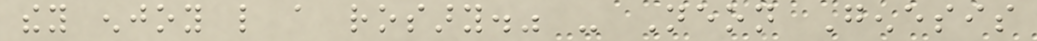they enjoy like a rosary." - Neon Genesis
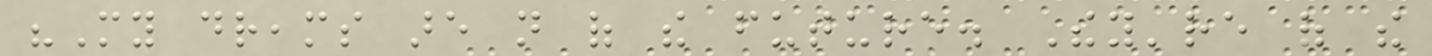"My dreams are not of the future. They're of the
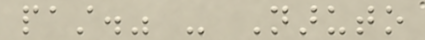past." - Naruto
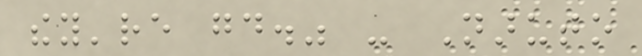they're good." - Naruto
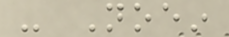- Noein
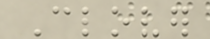Clover
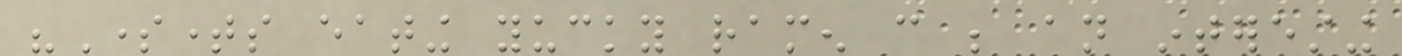"Sometimes eating yucky ramen can be an interesting
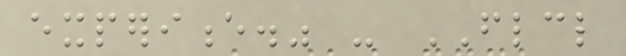experience." - FLCL
